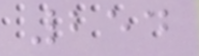254
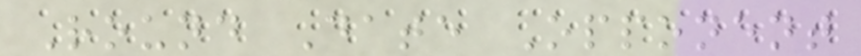Round Date Opponent
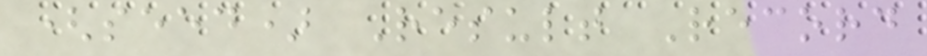(seed) Result Record
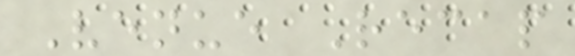Venue Recap
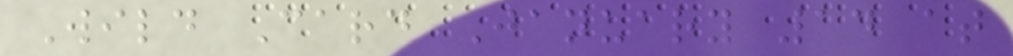Wild Card January 14 at
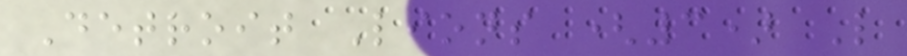Detroit Lions (3) L
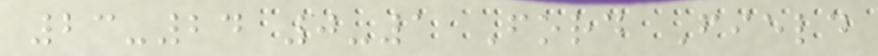23-24 0-1 Ford Field
